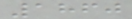1860
